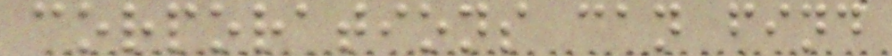corporations can find
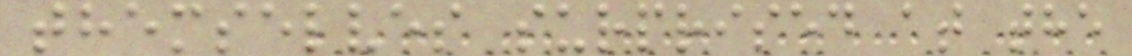themselves surprised at the
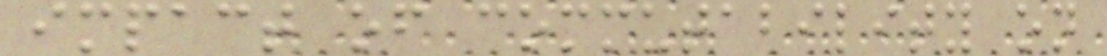impact of commutability on
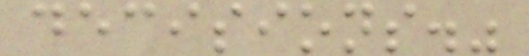decisions."
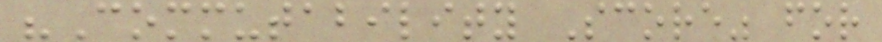"Commutability Score" for
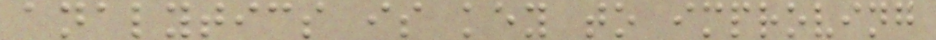analytics is key to improving
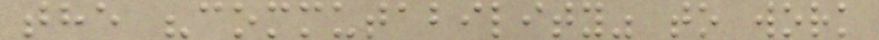the "commutability" to work
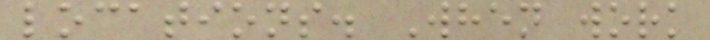locations. When work
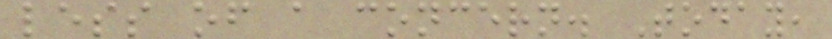less of a concern. Today,
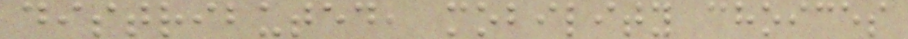distributed, mobility choices
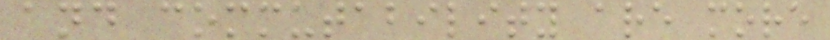and commutability are more
